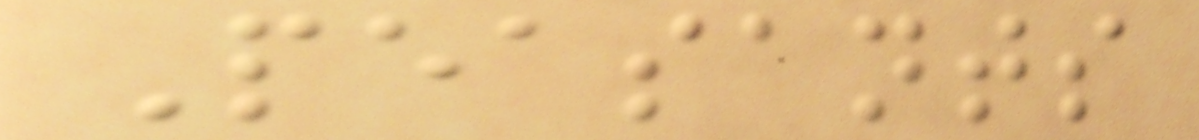Peasants
